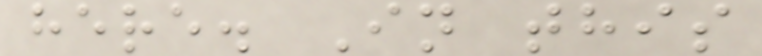here. In this
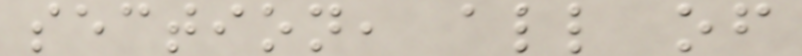section, all of
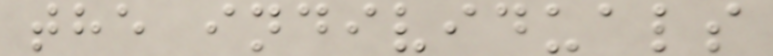the individuals
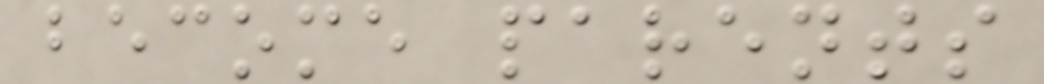become parents
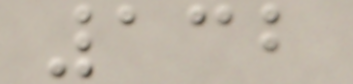132
